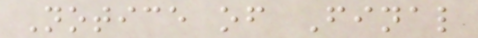Notice of Final
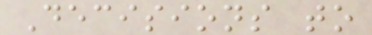Decisions to
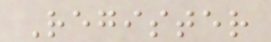Register
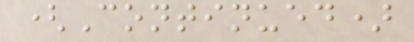(Continued)
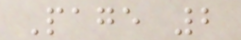Page 2
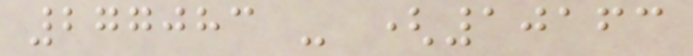277083 - (10163
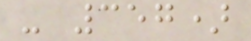- 357)
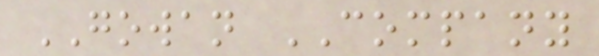GOWAN COMPANY
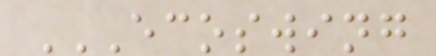ECOSWING
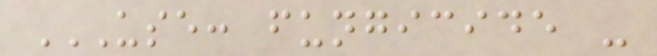USE: FUNGICIDE -
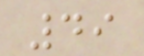49
